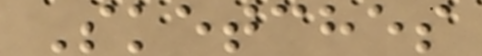Sketches
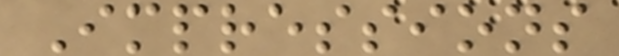Impressions
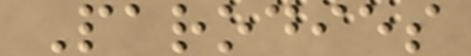Parodies
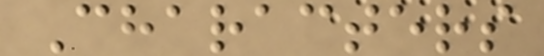Characters
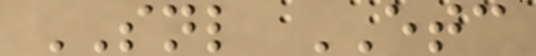SNL ETC
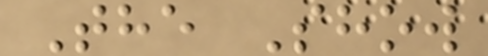The Show
